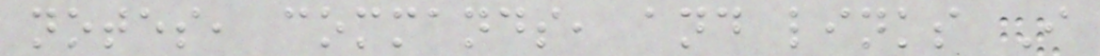notes, commands, and links I
